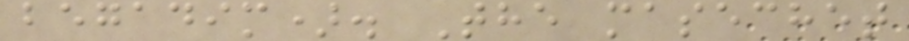begadim). The masechet
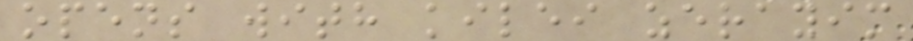opens with kilei zerayim
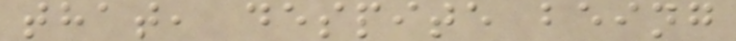that, despite being
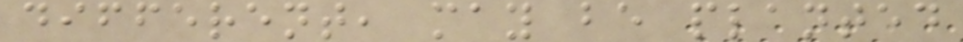different, may be planted
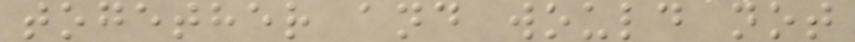together and would not
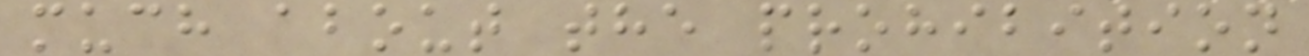much about the prohibition
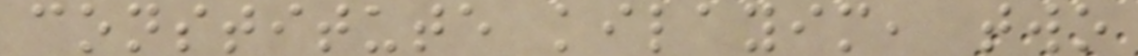constitute kilayim, two
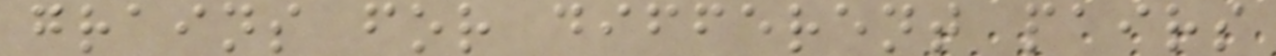grains for different pairs
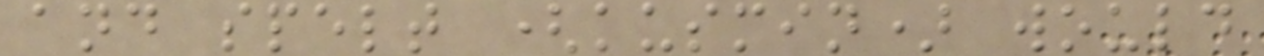and spelt (kusmin) would
